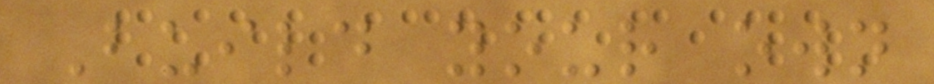Build your own
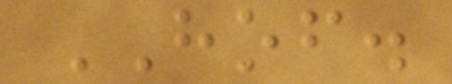HOF.
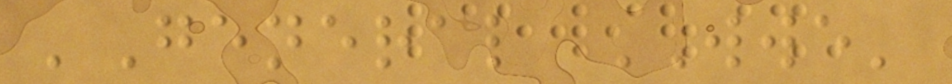'General WWE'
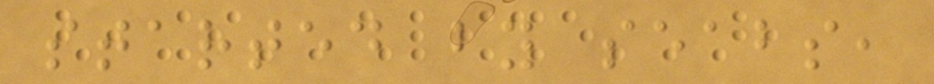started by seabs,
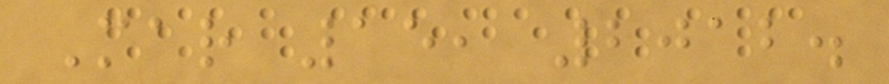Mar 15, 2012.
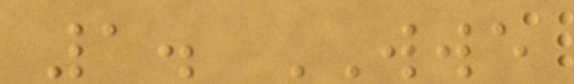1. WWE
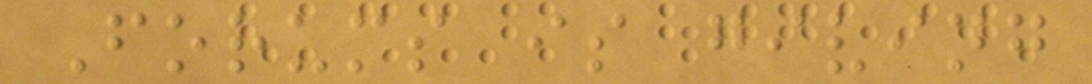Forums is giving
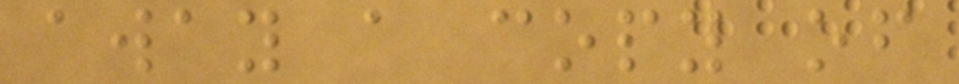away a copy of
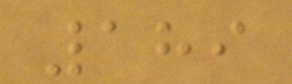189
